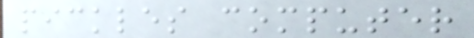pickles computer
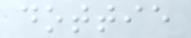dottie
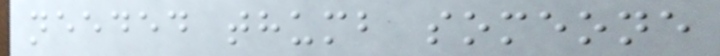needed thumb someone
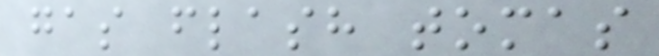gas flash tomas
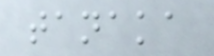tanaka
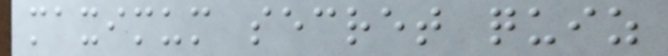maximum secret quiz
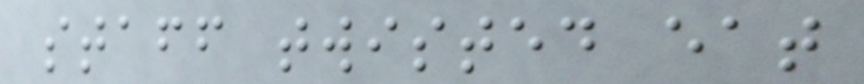staff twisted eat
